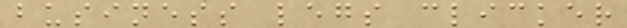business legs clicker
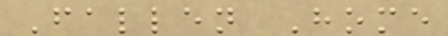Fallen Home
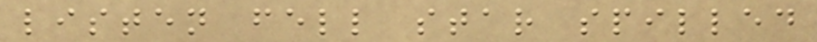listen fell star spilled
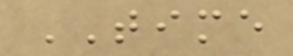TIME
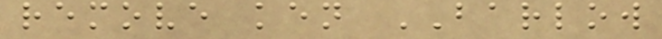remove ken BARLOW
